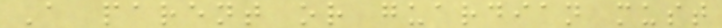A parent or guardian must
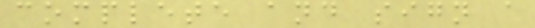complete and sign a
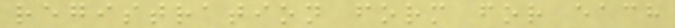registration form for each
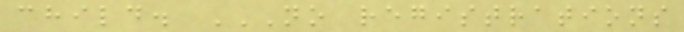child. NO REGISTRATIONS
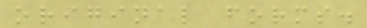original forms.
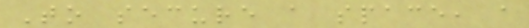To secure a space, a
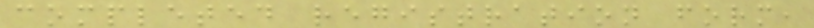completed registration form,
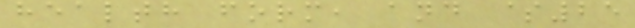health form, and $25
